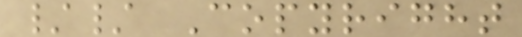// Copyright
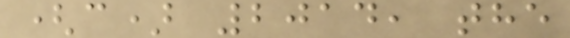(c) 2014, the
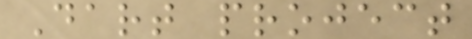Dart project
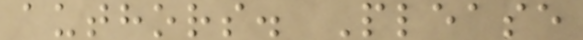authors. Please
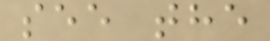see the
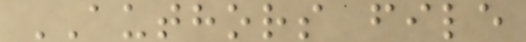AUTHORS file
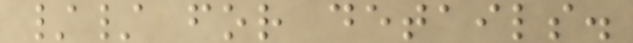// for details.
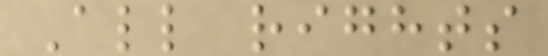All rights
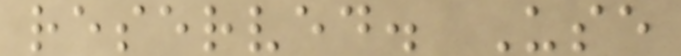reserved. Use
